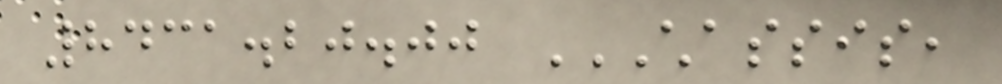8431.20.00 CHASSIS,
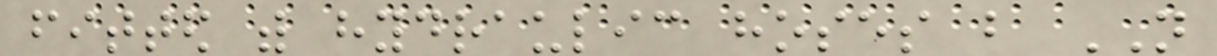fitted with hydraulic hoses but NOT
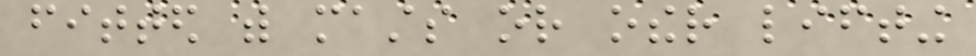fitted with masts or other lifting
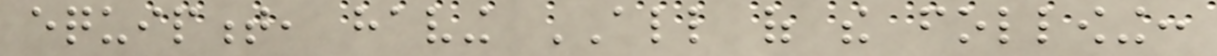equipment, having ALL of the following:
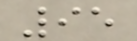95
